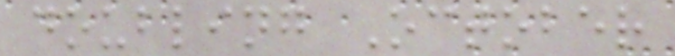doubling October
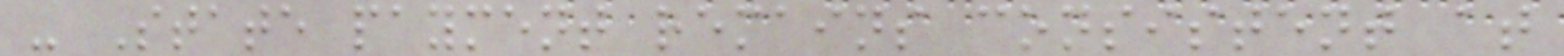- State payment remains consistent at
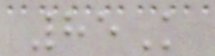85K
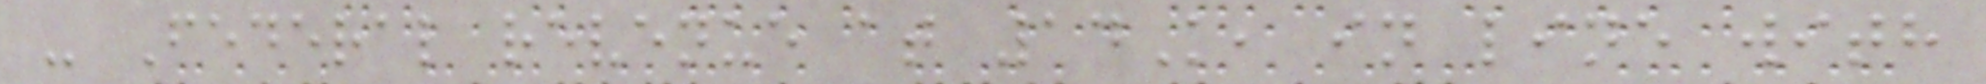- Federal revenue at 14K, in line with
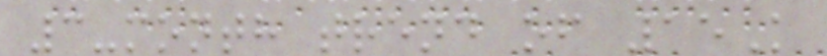3-month trend of 15K
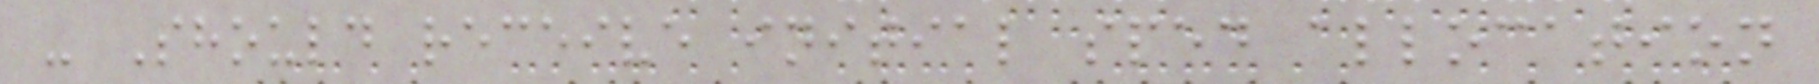- Should receive initial sped allocation
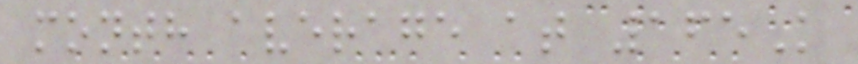month average at 165K
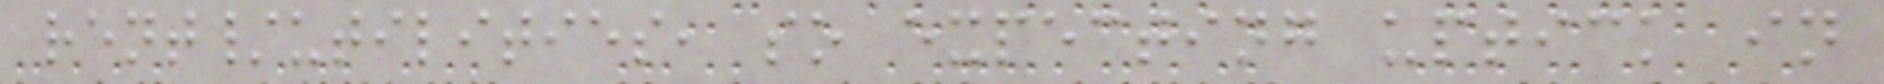rent/utilities, so expecting uptick in
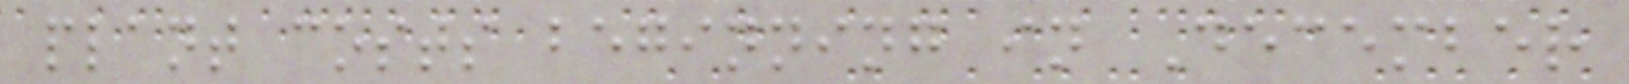plant costs beginning in December
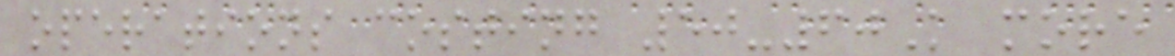operations costing 50-60K more
